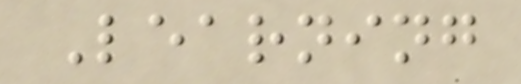Learning
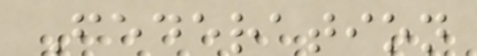Federation
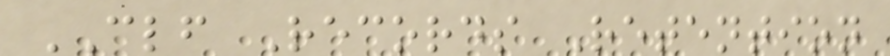CLF Records Retention
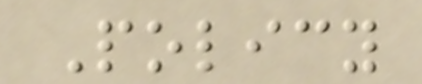Policy
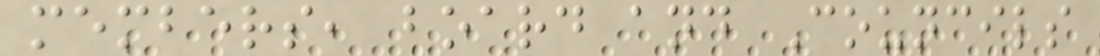members, board and Councils
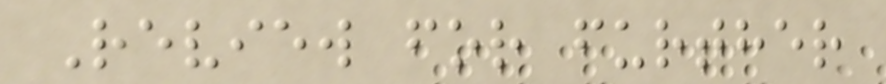Review for further
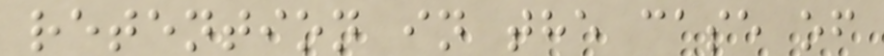retention in the case of
